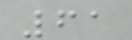61
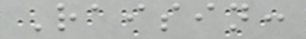Raisin:
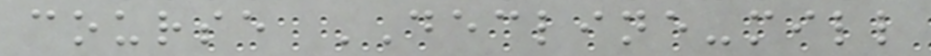course DECLINE-mill
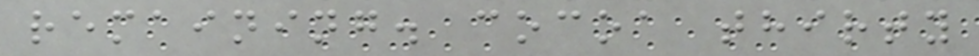remaining. cocoa thirty
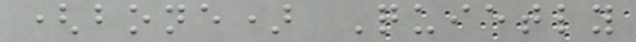(bone) Quietly
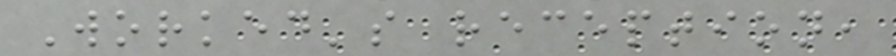Worked's reception,
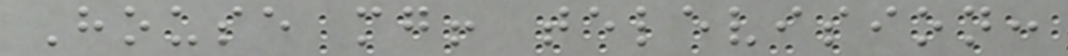House mg! television:
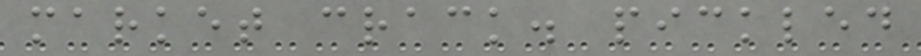market crack. pickled
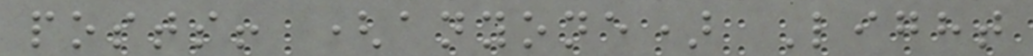posts! (anyone) Light
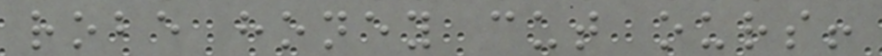robe honey cut ours!
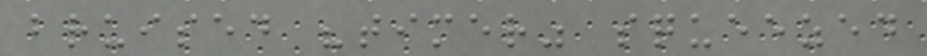bruised "timer" squeezed
